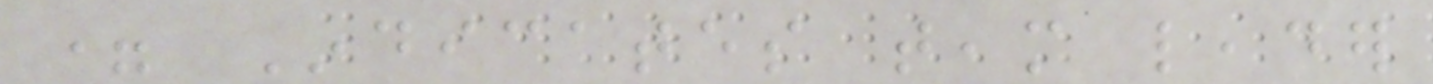= Indicates team leader
